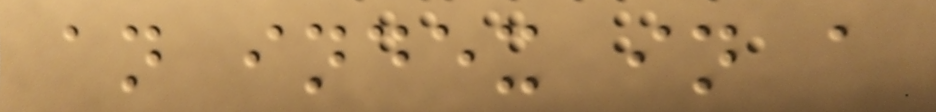an index in a
